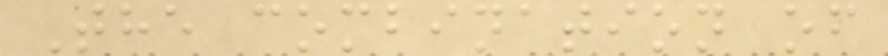The combination of
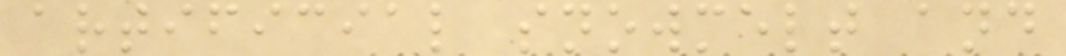artificial snowmelt and
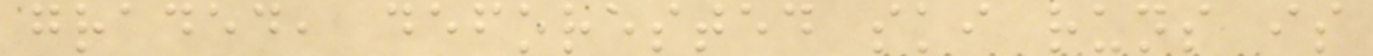graded, deforested ski runs is
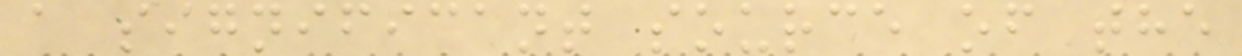a significant source of the
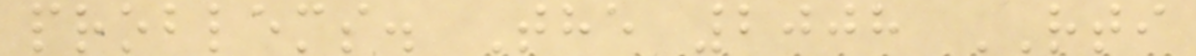problems. The 2008 RTI
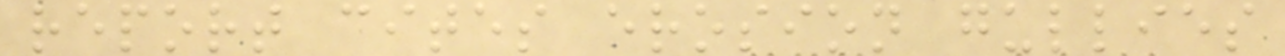report cites erosion gullies
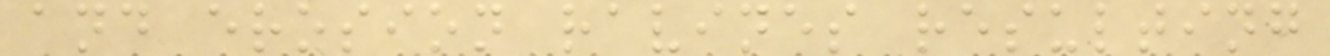and erosion ravines resulting
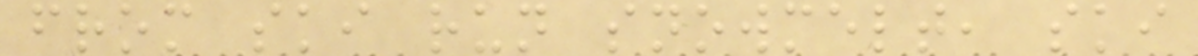from ski run snowmelt, ski
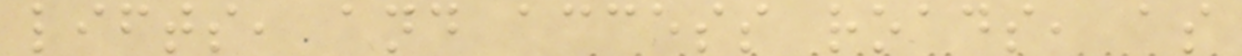lifts, and access roads, as
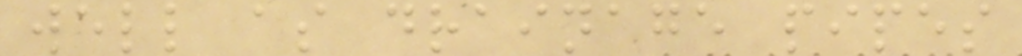well as drainage pipes
